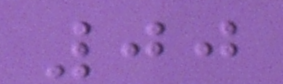00
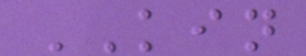KIN
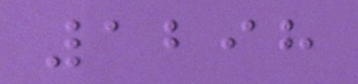1298
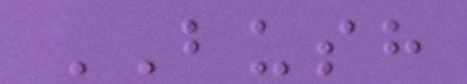BUSH
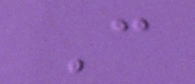C
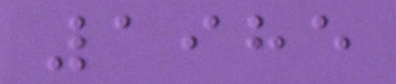1985
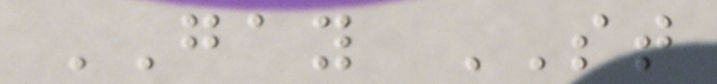GAY ST
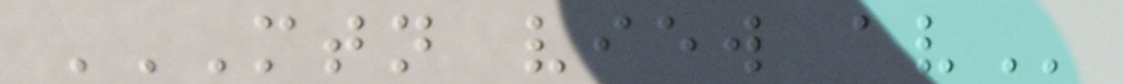MTN VIEW AV
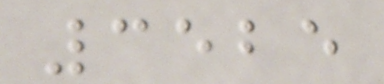3525
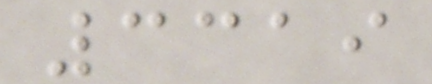3319
